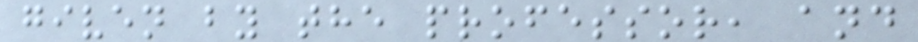given by the professor, and
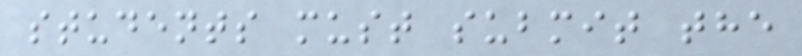students must submit the
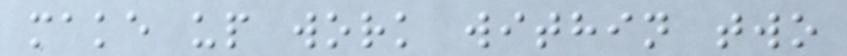make up work within two
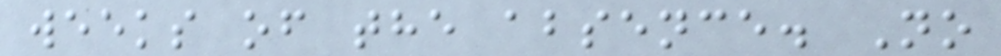weeks of the absence. No
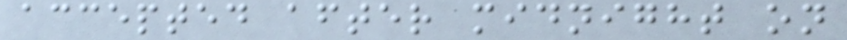accepted after midnight on
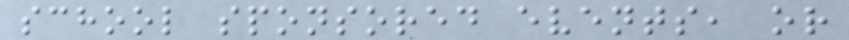school sponsored events, or
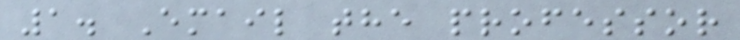1. Email the professor
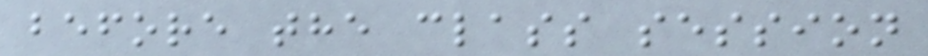before the class session
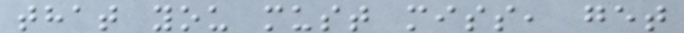that you must miss, get
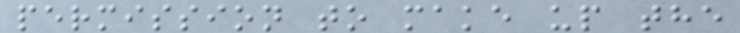permission to make up the
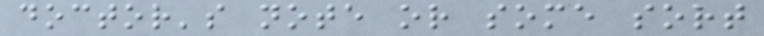doctor's note or some sort
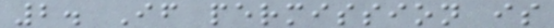2. If permission is
